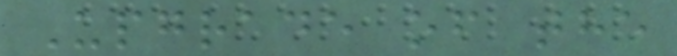Upgrade of the
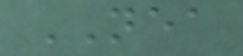NEA
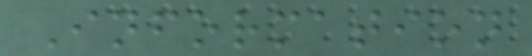Information
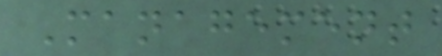Management
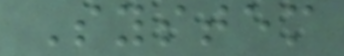System
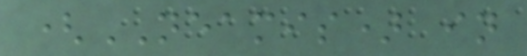(NEAMIS) in
